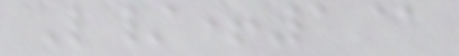L/+1@
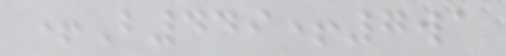+B449+7wa
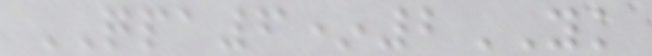QPA6*2YK
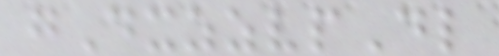gDxzzvpDl
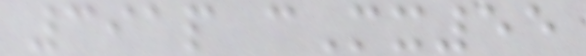391p cMx55
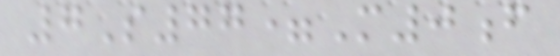7S77=M0f
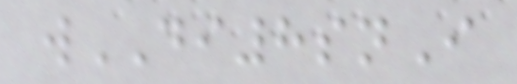wDI8snI
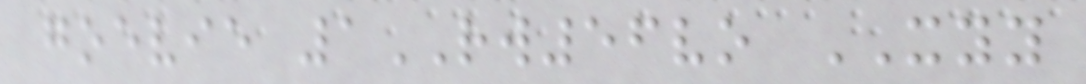goevie 1RW56vo XYY
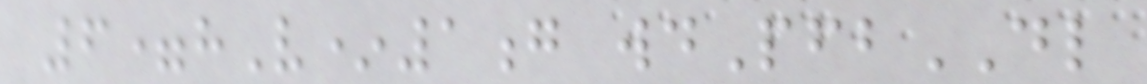6=hV*1g wdPfbDL
